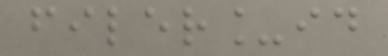filer_id
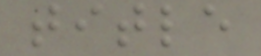title
